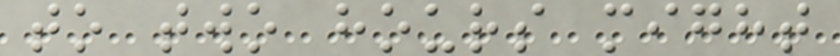to two hours might
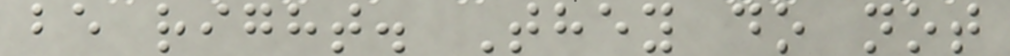be right. They do not
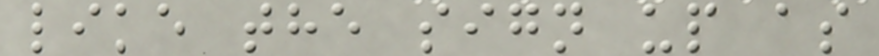like the sign up as
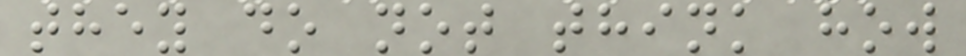they do not think how
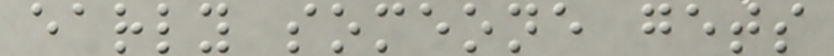early someone gets
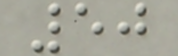50
